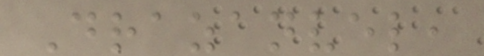Drazanvel,
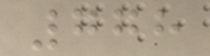778
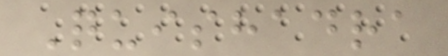Quishadra
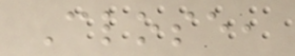Close,
